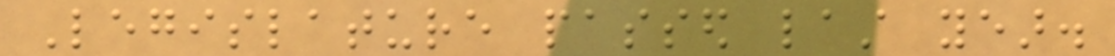Legislature passed last year.
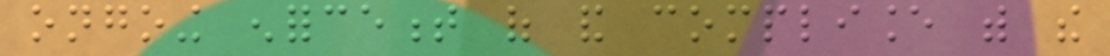ongoing enforcement of and compliance with the
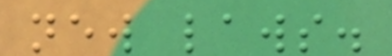new laws.
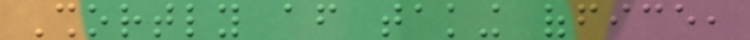Shortly after taking office,
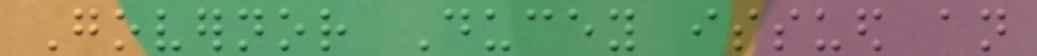Governor Ducey issued an
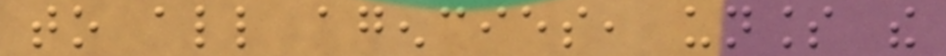to all agencies, unless the
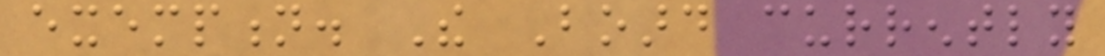exemption. The Board currently
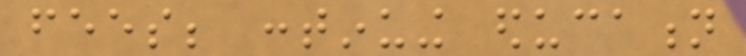fees; continuing education
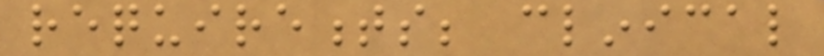requirements; clinical
